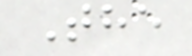The
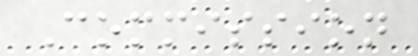Commission
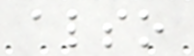also
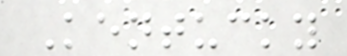Kentucky
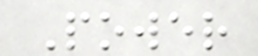Power
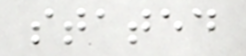stated
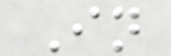In
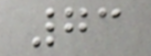73
